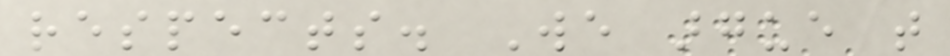respects. We argue that
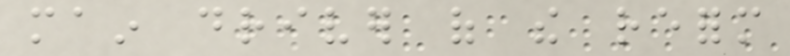main driver of the reform
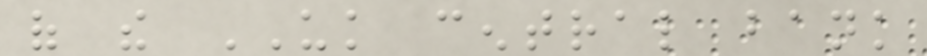of the UK central bank
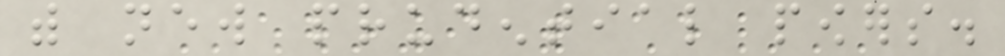with new prudential powers.
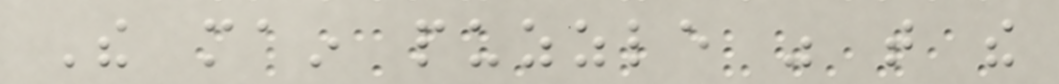The main puzzle was that the
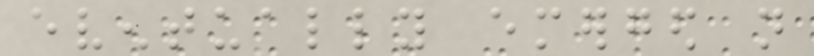eventually emerged not
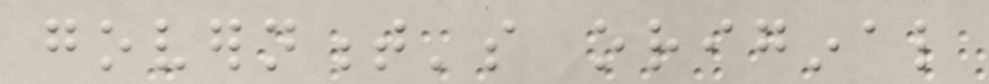government's original
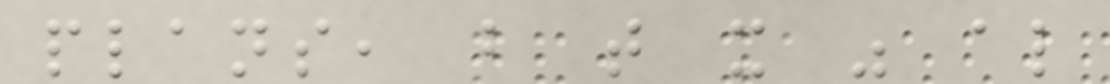plans, but that it was also
